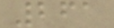261
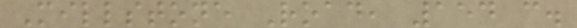Millstone Road, 154 c.
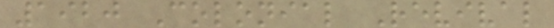1920 Colonial Revival
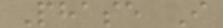Phase I
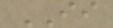II
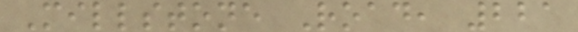Millstone Road, 221
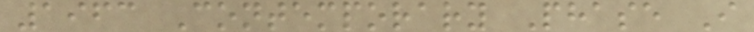1963 Contemporary Phase I
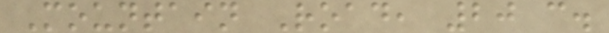Mountain Road, 20 c.
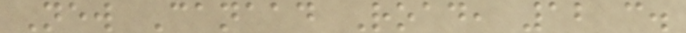New Canaad Road, 12 c.
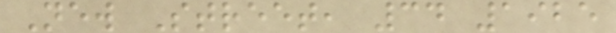New Street, 34 1925
